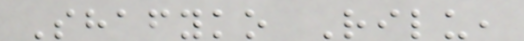Shafyko Rilu,
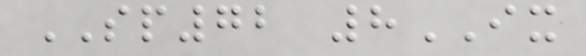SP72 8IX
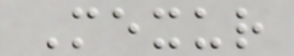Mexur
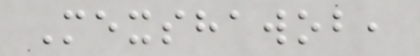Mexshawob,
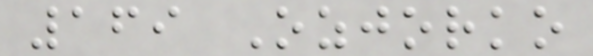169 Ozjorko
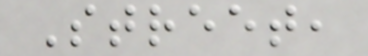Street,
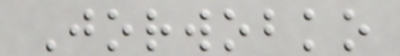Jorwobko
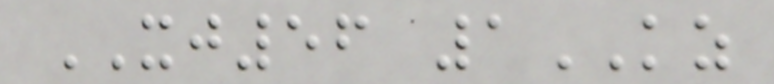XJ56 1KZ
